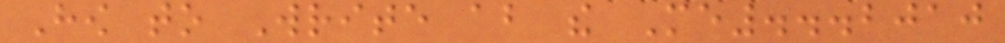How to Write about the Me...2010
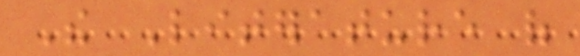The Literature of
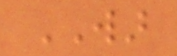WAR
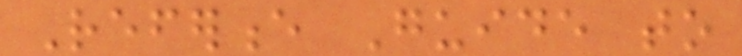Reference Guide to
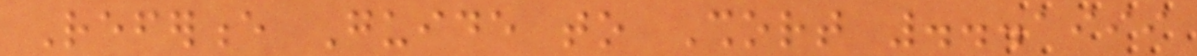Reference Guide to Short ...1999
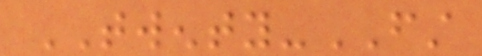TWENTY-FIRST
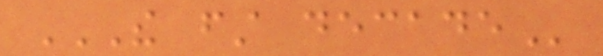THE FIRST DECADE
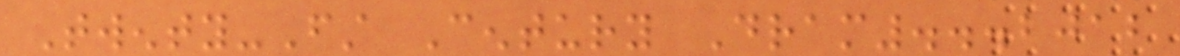Twenty-First Century Dram...2012
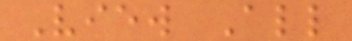View All
